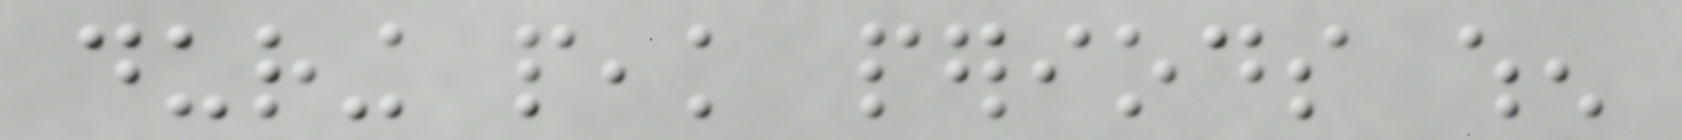during peak periods when
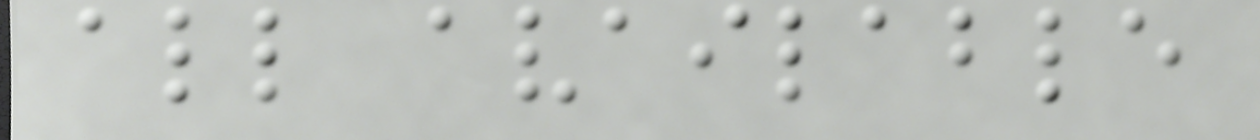all available
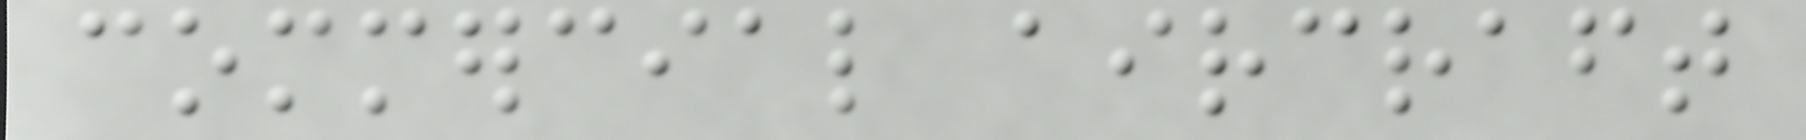commercial aircraft
